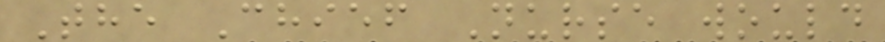The Chief Nurse would
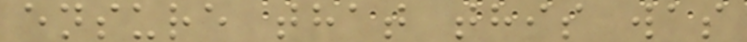ensure that this was
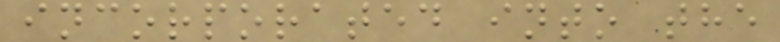incorporated into the
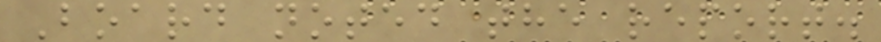Board noted the report.
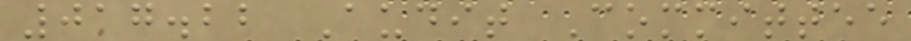017.22 Audit Committee
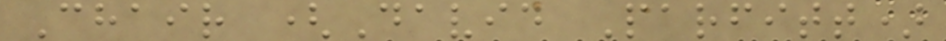Chair (David Parfitt)
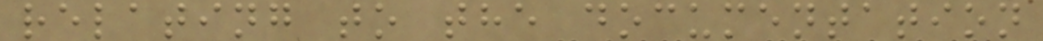relating to the documentation
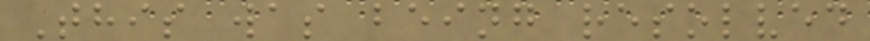This was being resolved
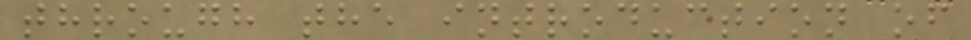through the introduction of
